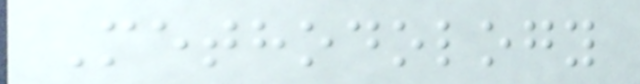Methodology
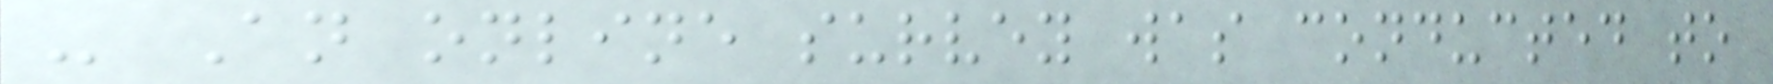- An online survey was conducted to
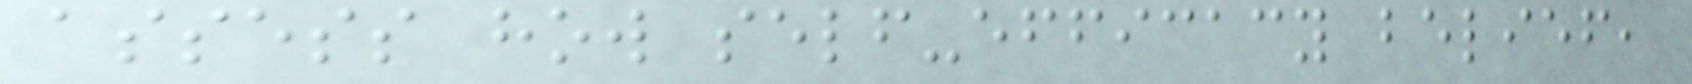assess how self-efficacy belief,
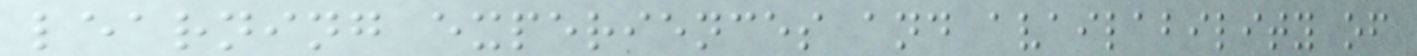learning experiences and availability of
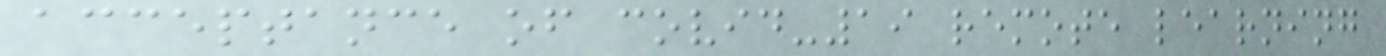acceptance of covid-19 remote learning
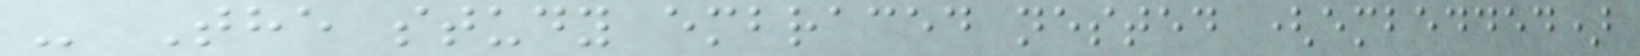- The study embraced nested (embedded)
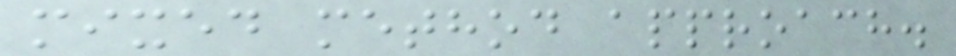mixed method approach.
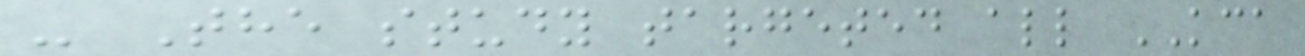- The study targeted all KCA
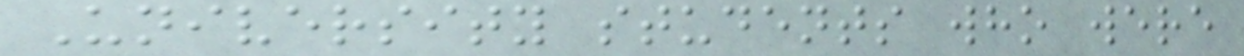University students who were
